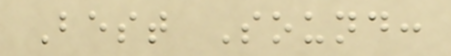Best Sound:
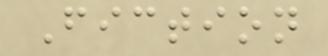Fiction
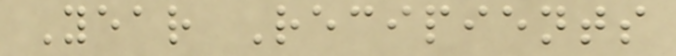Year Recipients
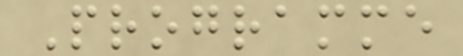Programme
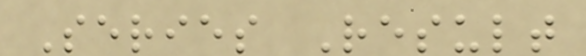Series Result
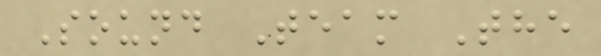Sound Team The
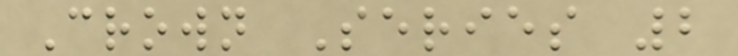Crown Series 2
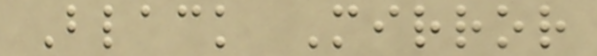Black Mirror
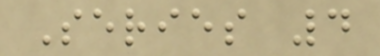Series 4
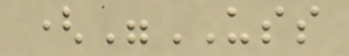("USS
